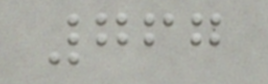767
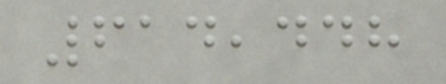614,448
